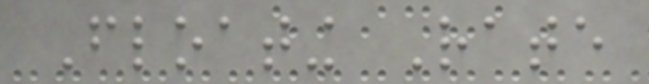Floating Rate
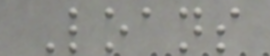Loans
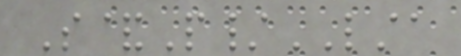S&P/LSTA
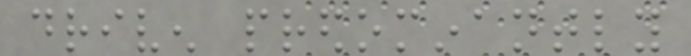driven predominantly
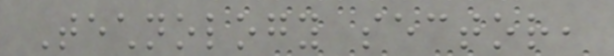Technology sector,
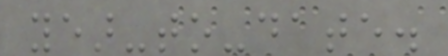year-to-date.
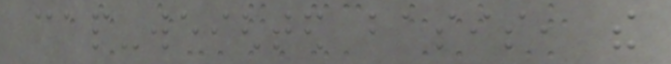cap-weighted basis, the
